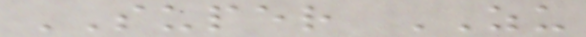SUPER ZU
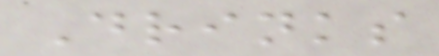Drinks
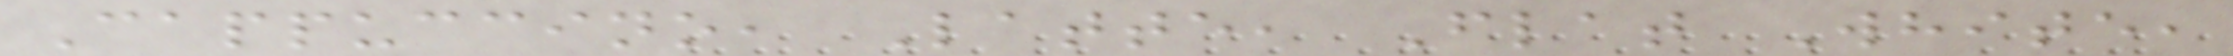Cappuccino, Latte, Flat White,
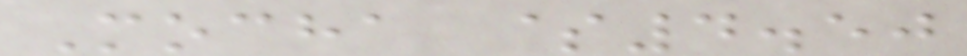Mocha $4.50
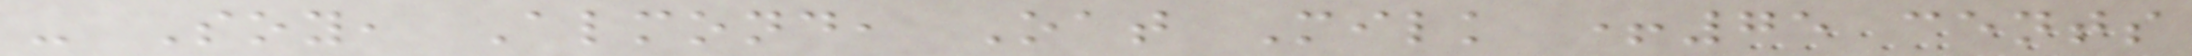- Soy, Almond, Oat Milk +75 cents
